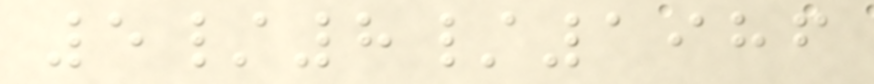5/8/1986
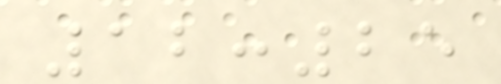12:25
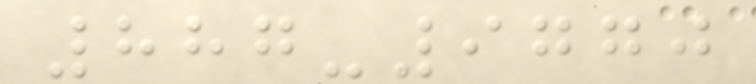887-9770
